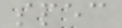spec
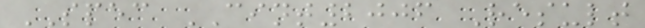SPEC CINT2006 Result
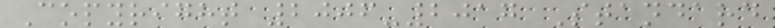Copyright 2006-2017 Standard
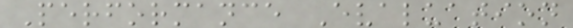Performance Evaluation
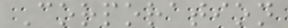Corporation
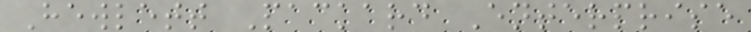Hewlett Packard Enterprise
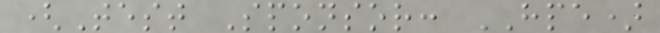(Test Sponsor: HPE)
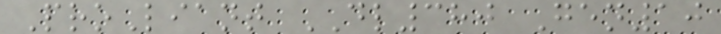ProLiant DL380 Gen10
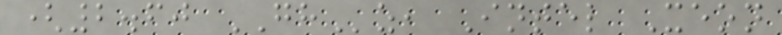(2.60 GHz, Intel Xeon
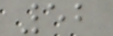52
